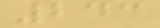243
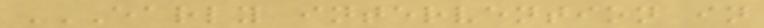EARLY INTERVENTION IN
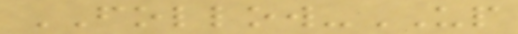FOLLOW-UP
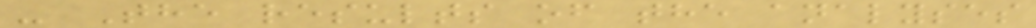- The results of the analyses
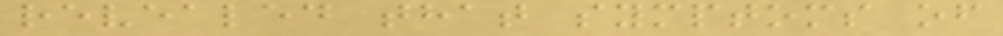revealed that symptoms of
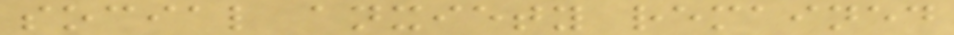social anxiety remained
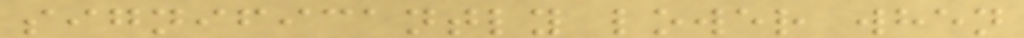significantly lower when
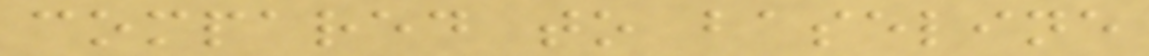compared to baseline
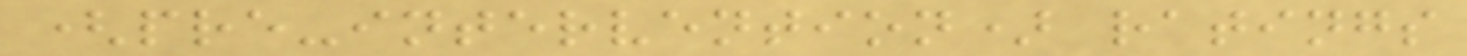(pre-intervention) ratings
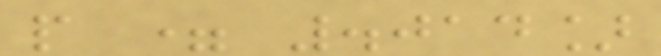p = .014]
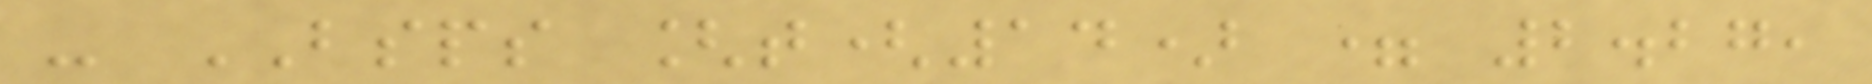- BSPS [t(14) = 2.27,
